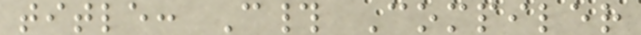title: C# Compiler
